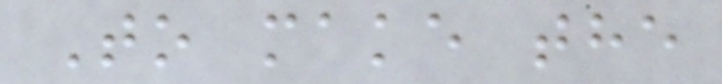To make the
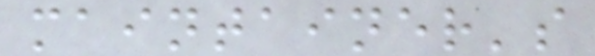maintainer's
